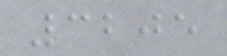3205
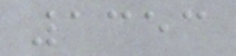1353
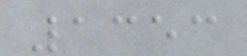1353
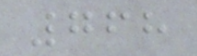768
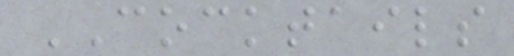COCKTAILS
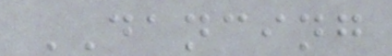DANCING
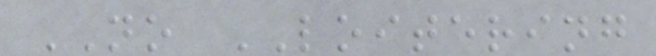NO LOITERING
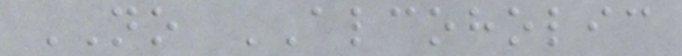NO ALCOHOLIC
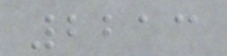2213
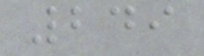249
